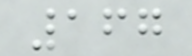167
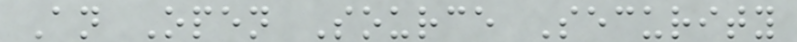An Open Source Security
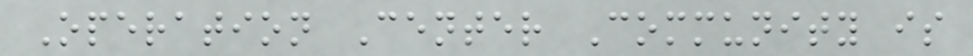Operation Center Community is
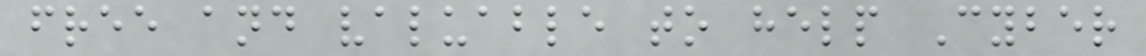free and valuable to help Cyber
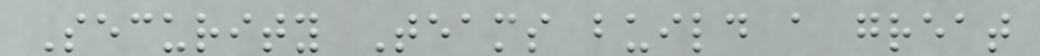Security Teams build a great
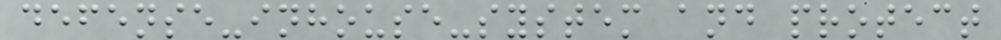defense-inhouse-system and protect
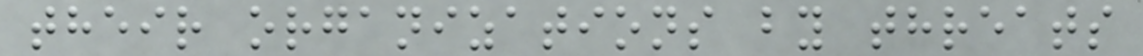their organizations by threats
